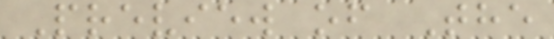Preview of The
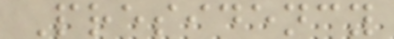Presidency
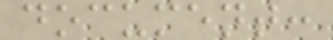document:
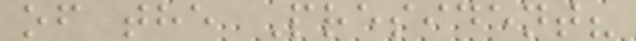of the President?
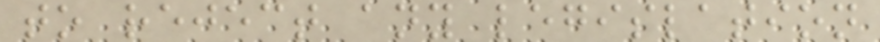to reject any legislation
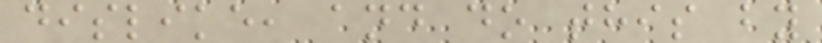dislike, and do this by
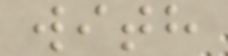with
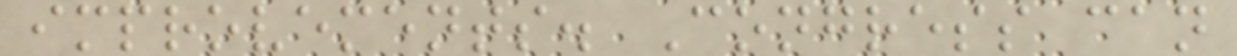improvements. Congress can
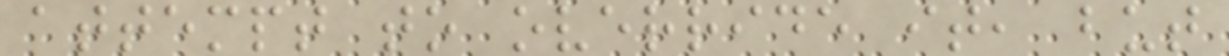attempt to override it, but
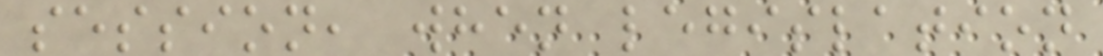session, when legislation
